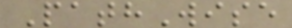PathWise
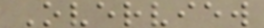Overview
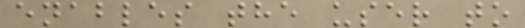enables the user to
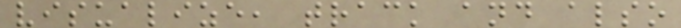visualize, track and also
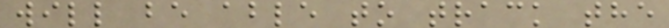will be able to track the
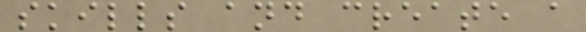skills and create a
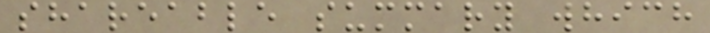shareable summary which
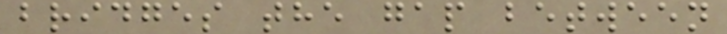bridges the gap between
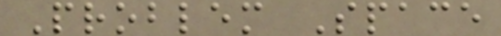Problem Space
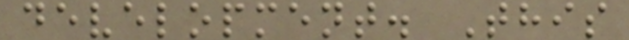development. This
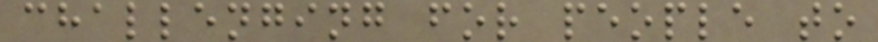challenging for people to
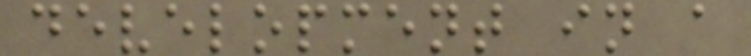development in a
